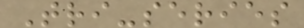Tri-series
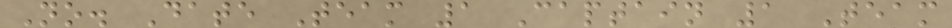No. Date Team 1 Captain 1 Team
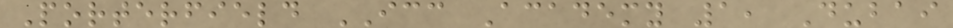Porterfield ICC Academy 1, Dubai
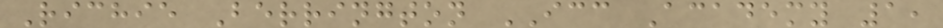Richie Berrington ICC Academy 1,
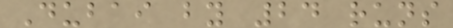Dubai by 24 runs
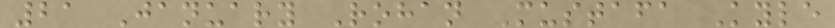21 January Rohan Mustafa Kyle
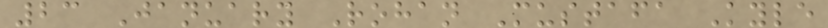23 January Rohan Mustafa Kyle
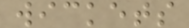wickets
